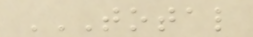TOTAL
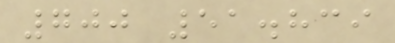700 51.839
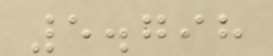5.798
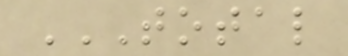TOTAL
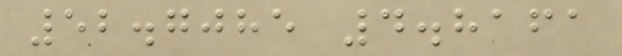52.7085 4.8161
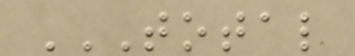TOTAL
